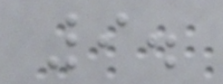9.
